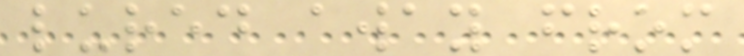lured away from
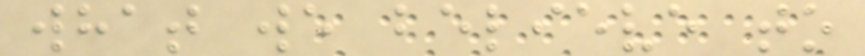what we believe to
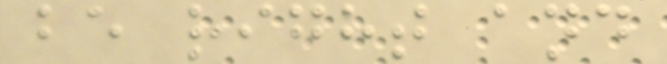be right and
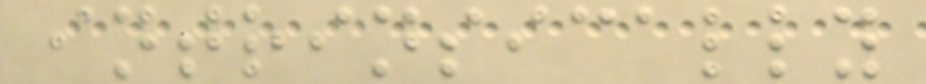intrinsically
